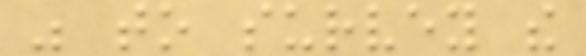was to survey the
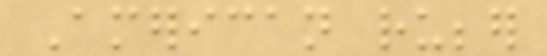American rubber
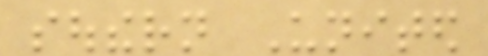southern United
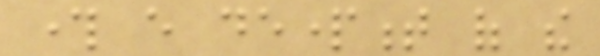through every department of the
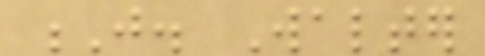J. Walter
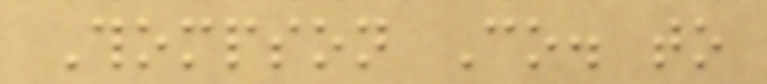Thompson Co. to
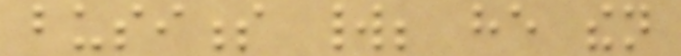business world; he then
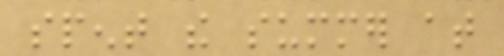spent the summer at
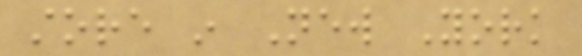store in New York
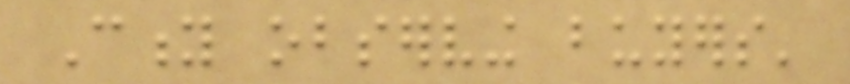City observing buyers'
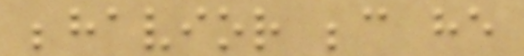behavior because he
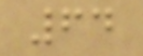64
